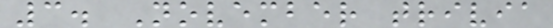3. November trivia
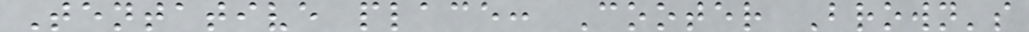Tentative place: Cooter Brown's
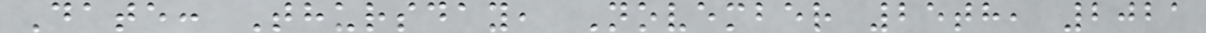Date: Thursday, November 25th, 2021
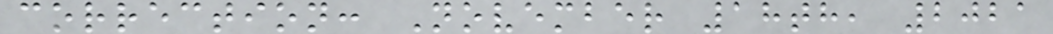correction: November 18th, 2021
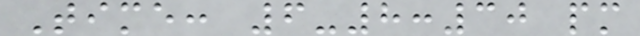Time: 6-8:30 pm
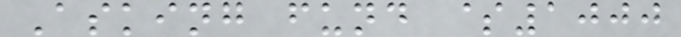Asking fund $1000
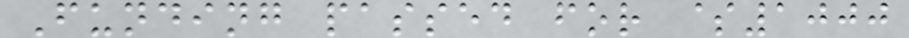Funding passed for $1000
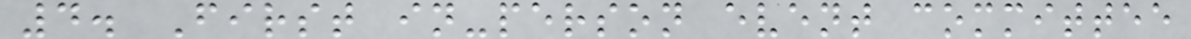4. First in-person event committee
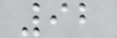92
